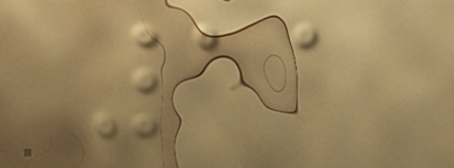11
